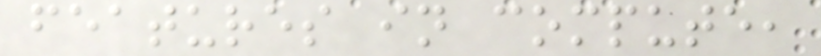features in compute,
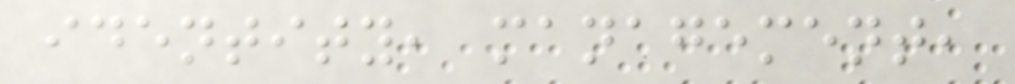identity, management,
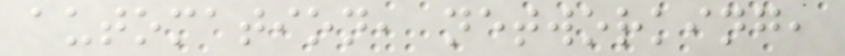automation, networking,
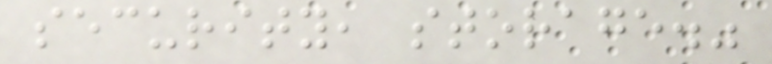security, storage."
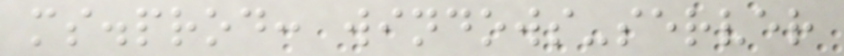ms.prod: windows-server
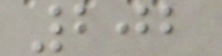202
